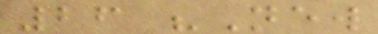26 "New
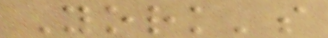York's
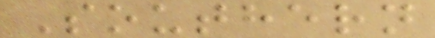Southern
